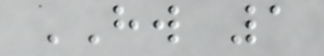HW 1
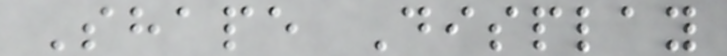Shape Display
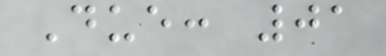Due: 01
